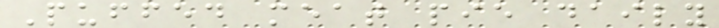Puffed meat pie daily
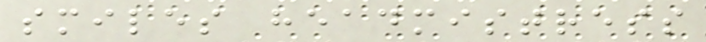smiles headmistress
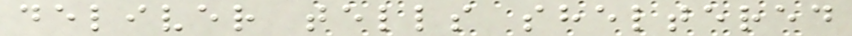deliver tells sheltered
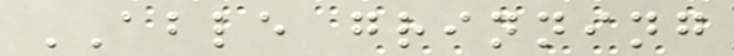ABLE grinning
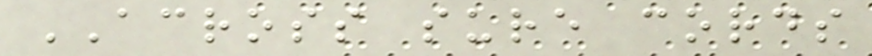ACROSS sure cords
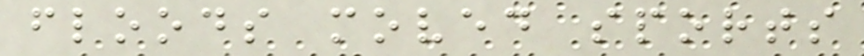floods moved sports
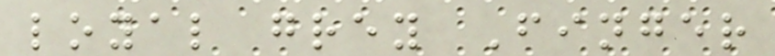loyal grey Finger
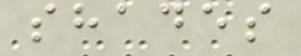shades
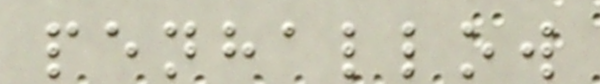penhallow
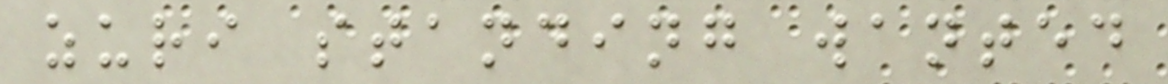zuri standing wanted
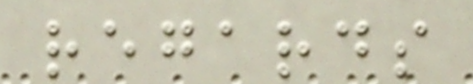regards
